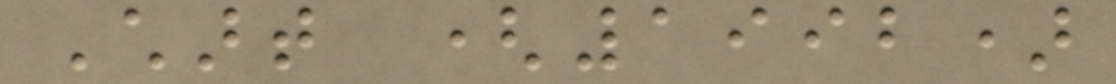Chart (1992)
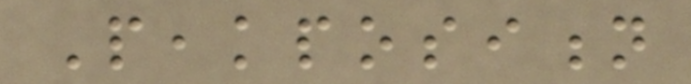Peakposition
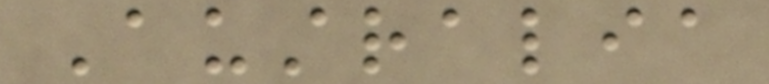Australia
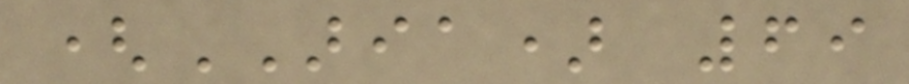(ARIA) 69
